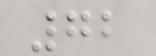72
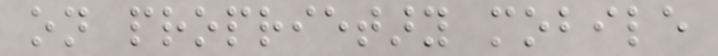on proprietary mobile
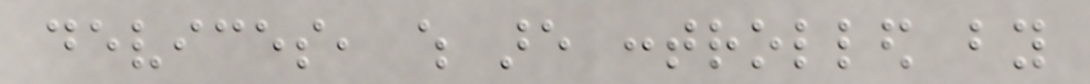devices, which are controlled by
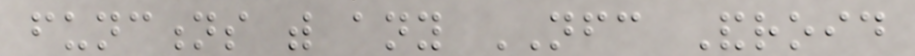functions with any NFC Android
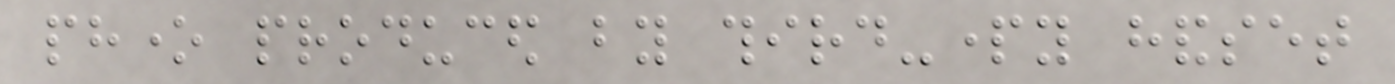phone produced by third-party handset
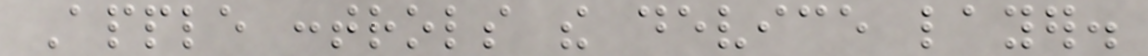Apple controls the device layer.
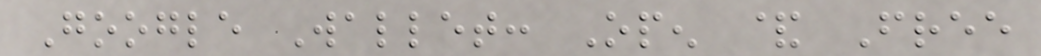Google Wallet: Open & Free
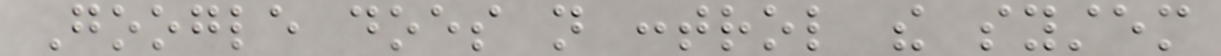Google does not control the system
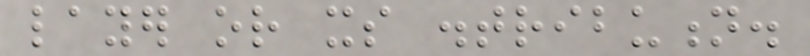layer or its distribution.
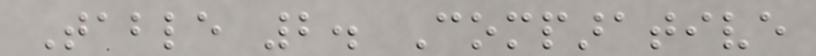Table 2. Comparative
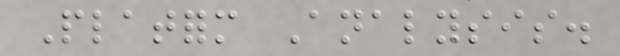Platform Analysis.
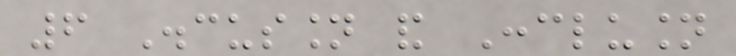6 Discussion and Conclusion
